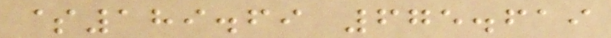$189.69 675.619
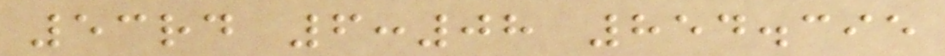53rd 6:08 854.395
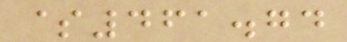$461.74
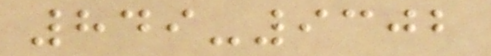849-9302
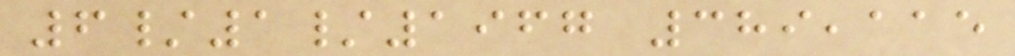6/1/1967 389,115
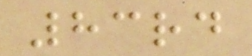83rd
